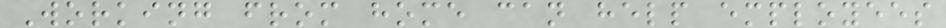Working from home can help employees
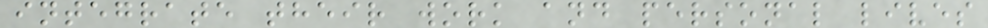integrate their work and personal lives
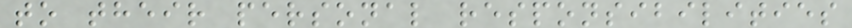to their personal responsibilities
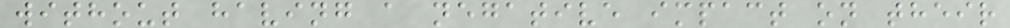without having a negative impact on their
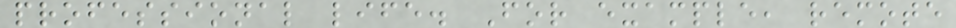professional life. For example, remote
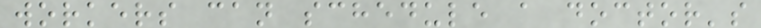workers can schedule a doctor's
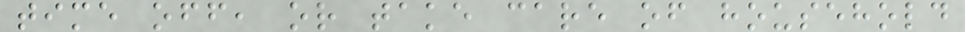time off, or take care of household
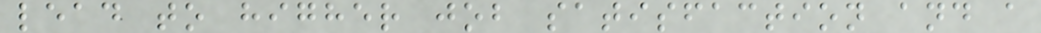lead to higher job satisfaction and a
